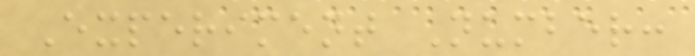Experiment Number:
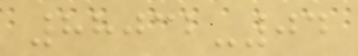88032-04
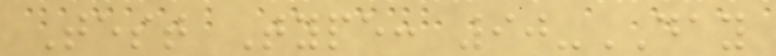Test Type: 90-DAY
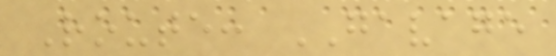Route: GAVAGE
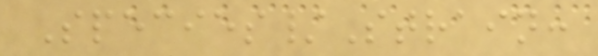Species/Strain:
